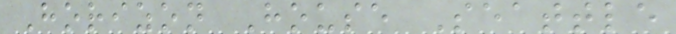Horizon House Seattle
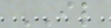IL
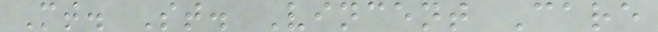Mt. St. Vincent Care
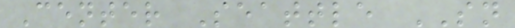Center Seattle SN
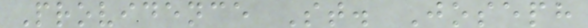Providence St. Joseph
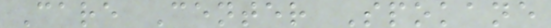Care Center Spokane
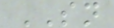SN
